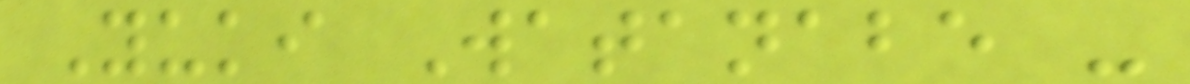Yuki Watanabe -
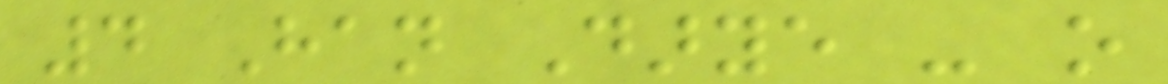4 Han Darye - o
